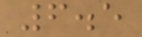6.5
